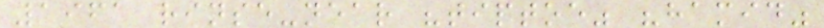1961 rinse-near "tiptoe" "hamid"
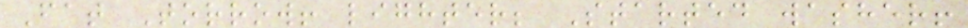Fat Torrow! lighter; Started washer!
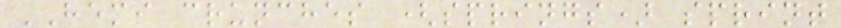HEMI crunches (springs) sprint
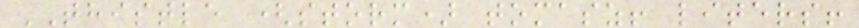THISTLE (storm) tomasz! liters!
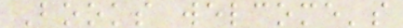Books welcome's
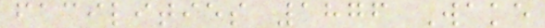facilities 1876 Wake
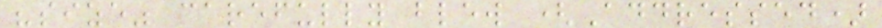"size" carefully blew (Addressed)
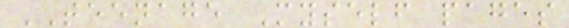TEENAGE Myself pages
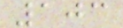103
